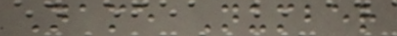Name Number
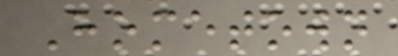Hometown
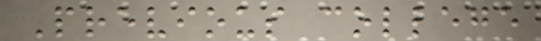Previous college
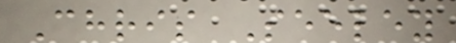Chris Seeley
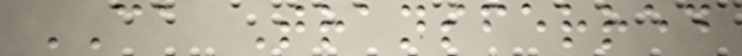CA Transferred
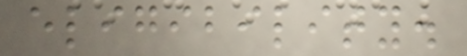eligibility.
